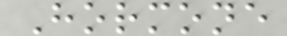Hormone
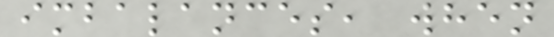imbalances, when
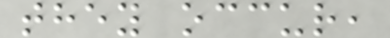they occur,
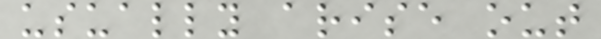usually arise out
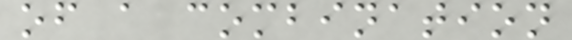of a combination
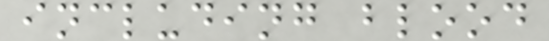including blood
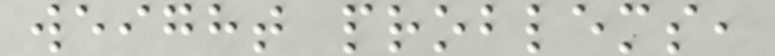weight problems,
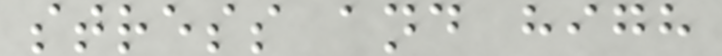stress and high
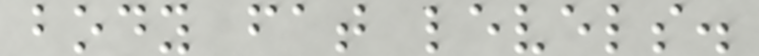body fat levels.
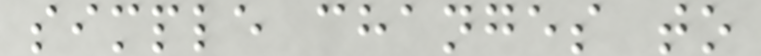simple changes to
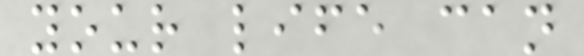your life can
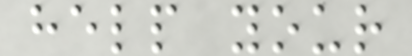help your
